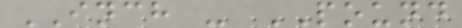INCH - POUND
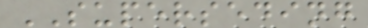SUPERSEDING
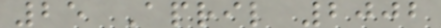25 April 2002
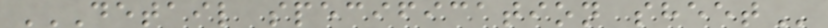DETAIL SPECIFICATION SHEET
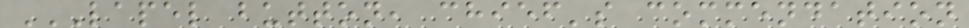LAPEL BUTTON, CHIEF'S COMMENDATION
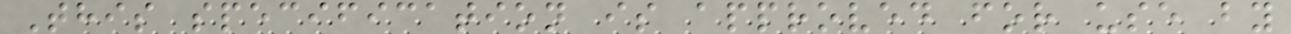This specification is approved for use by
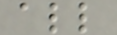all
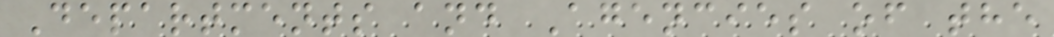Departments and Agencies of the
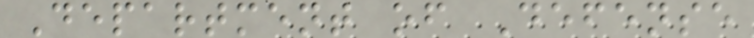Department of Defense
